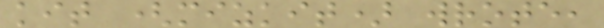kit (mizkit) wrote,
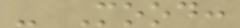- Mood:
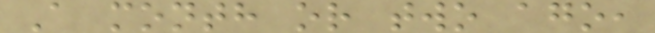A month or two ago,
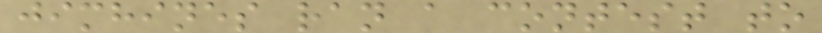jimhines ran a contest to
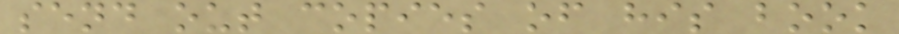send out copies of his book
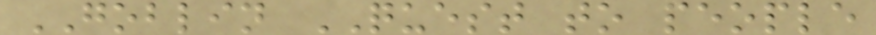GOBLIN QUEST to people
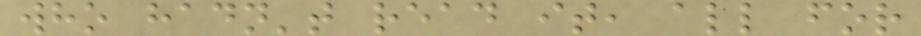who hadn't read it, all for
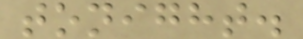tonight.
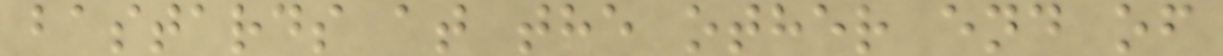bastards at the other end of
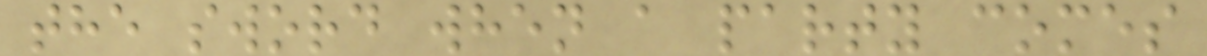the sword when a party comes
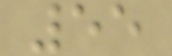55
